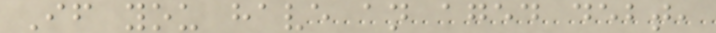If you have an aged debt,
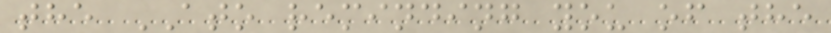the ATO reminding you of the
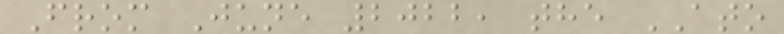From June 2022, the ATO
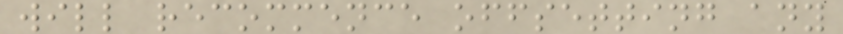will recommence offsetting any
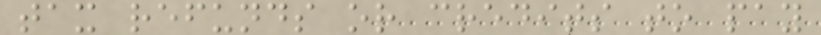tax refunds or credits to pay
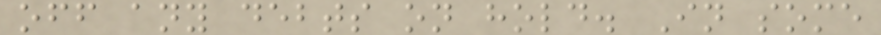off any debts on hold. In some
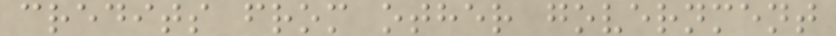credits from other government
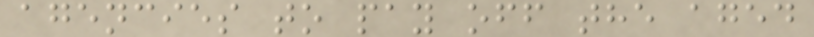agencies to pay off the aged
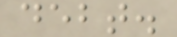debt.
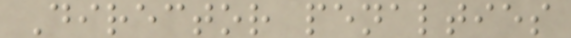Director penalties
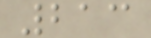213
